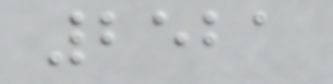2521
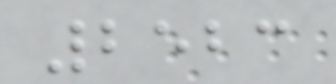2523
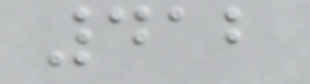412
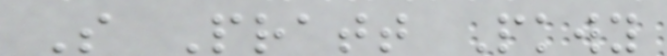S Pratt Pkwy
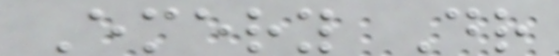Emery Dr
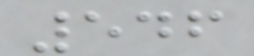546
